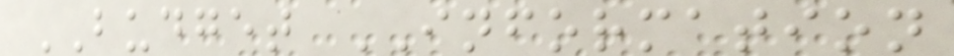BUDGET INFORMATION
